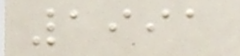1991
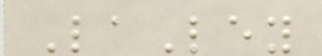LaLey
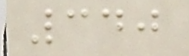340
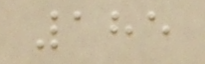185
